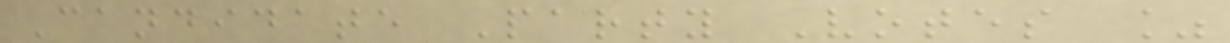Candidate Party Votes %
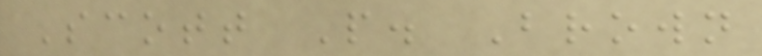Scott P. Brown
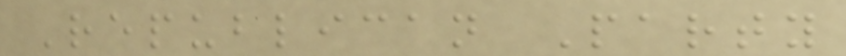Republican Party
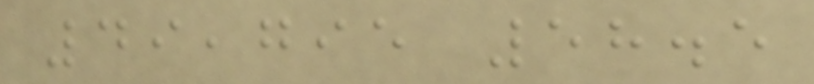49,795 58.5
